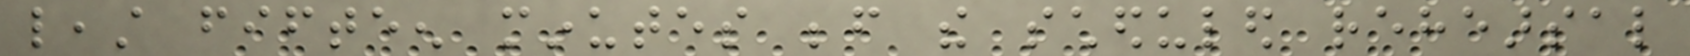least fifteen minutes before the scheduled rehearsal
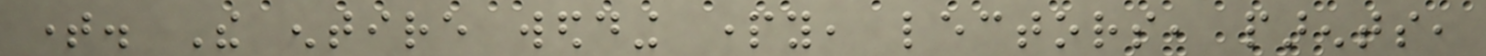time. The entire wedding party, lectors, parents,
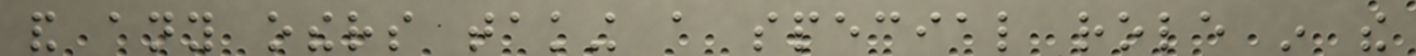and any others taking a special role in the
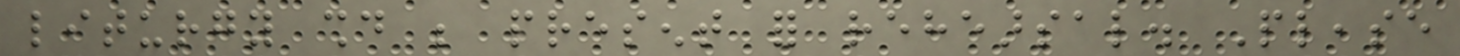liturgy should be present for rehearsal. Please
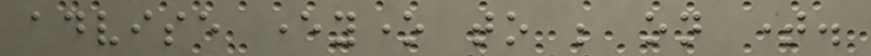advise everyone to be on time.
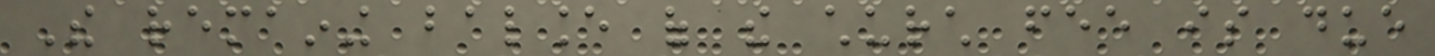The remaining balance of the church fee is due
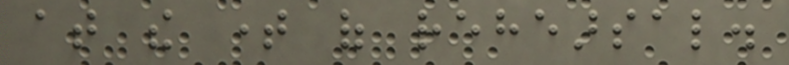at the time of rehearsal.
